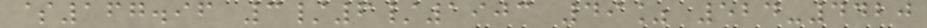$167.96 3/6/1903 49% 524-4420
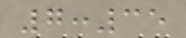7:35
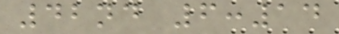42nd 6:14
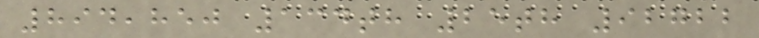894,850 134th 25th 92722
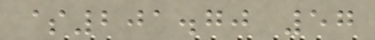$201.70 57
